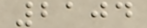2104
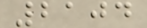2104
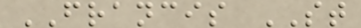FRANCIS ST
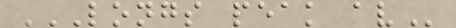LONGS PEAK AV
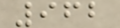962
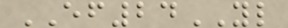EF24YL
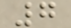7
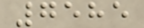7585
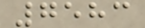7583
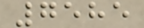7585
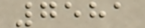7581
